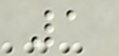1
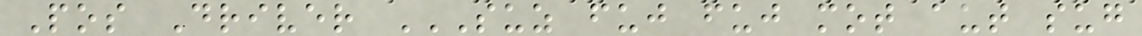Pos Driver SUZ FUJ FUJ MOT AUT SUG
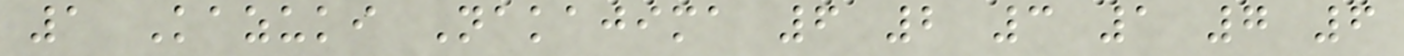1 Kazuki Nakajima 6 2 3 1 7 6
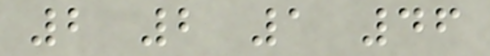2 2 1 46
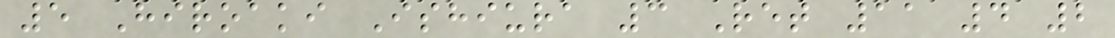5 Hiroaki Ishiura 3 Ret 11 4 2
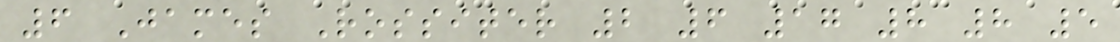6 James Rossiter 2 6 17 8 8 5
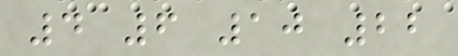4 6 10 22
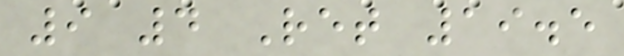9 4 Ret 19.5
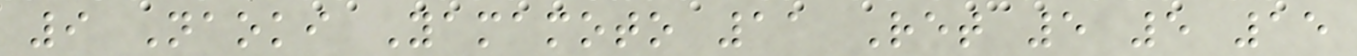9 Naoki Yamamoto 11 Ret 5 5 15
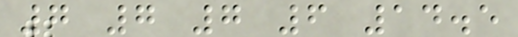7 7 7 6 14.5
